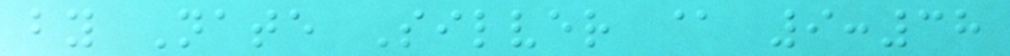by Nate Silver @ 9:38
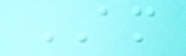AM
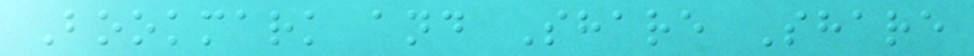Bookmark and Share Share
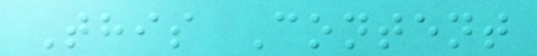This Content
